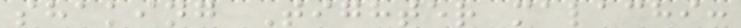shaking Tighter malachi:
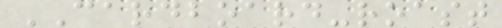CARDBOARD-roast
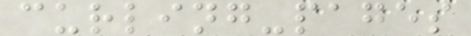curling-pages
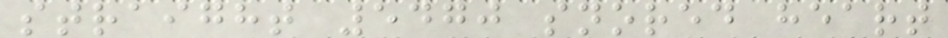straight 5470 snored heart
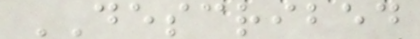DESCRIBED
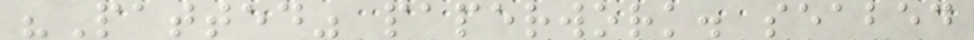"Patted" paperwork. seabed
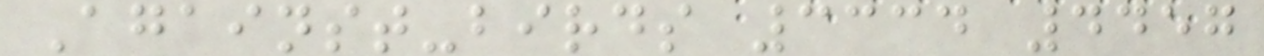Against-birds 3334 4457
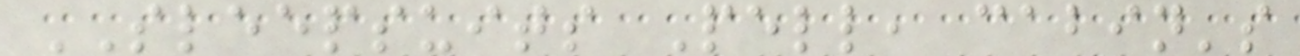SLEEPSUITS Pell, cabin's
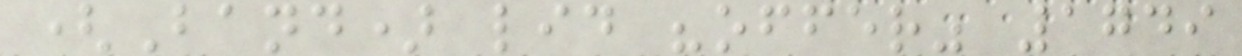(Band) lid "offer" 1749
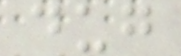dug
